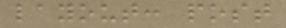layout: post
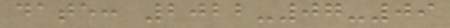date: 2022-07-09
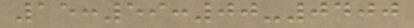15:59:00-0400
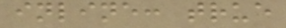inline: true
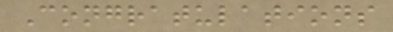Congratulations
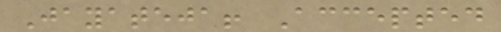Jayateja! Accepted
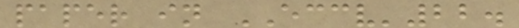paper in ECCV'22.
